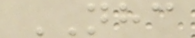NHC
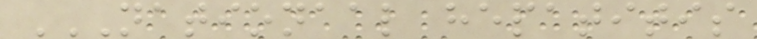NATIONAAL HEPATITIS
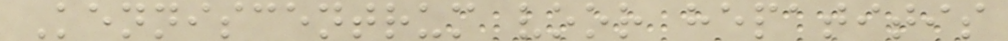Kenniscentrum voor hepatitis
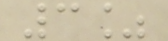3%
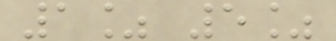1% 5%
